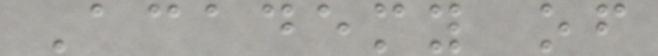Academy of
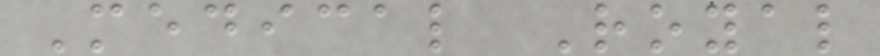Medical Royal
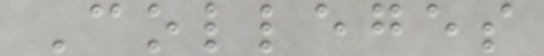Colleges
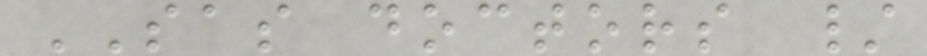SAS doctors /
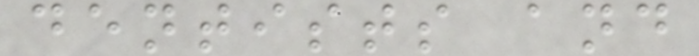dentists and
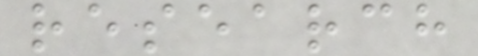research
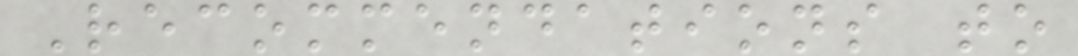Recommendations to
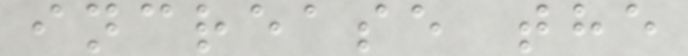increase the
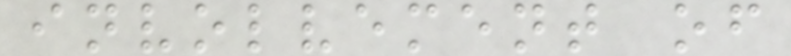involvement of
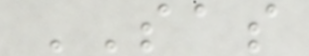SAS
